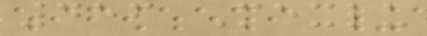456 Mexlu
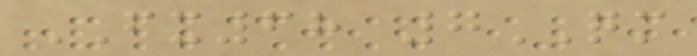FX68 7QM
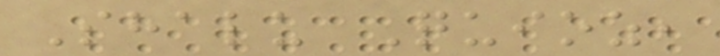Shalu Quioz,
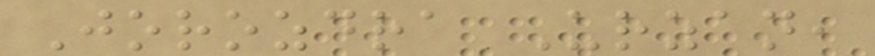Jorozdra Urzan,
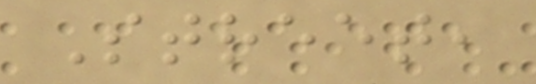Street,
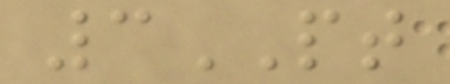3PT
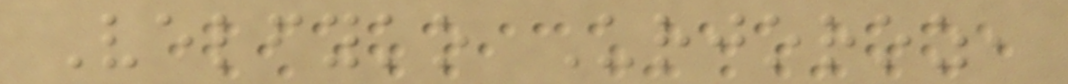Velfyko Urjoroz,
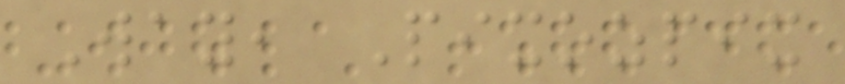Way, Pixozpix
